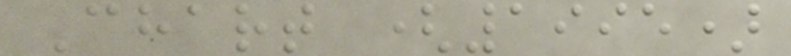Chart (1995)
